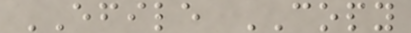EFILE COPY
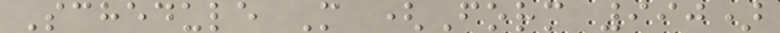Schedule M (Form 990)
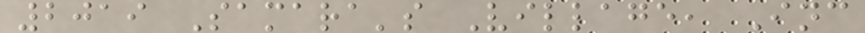2019 Samara's Village, Inc
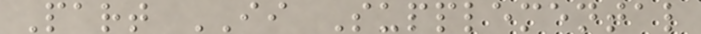Part II Supplemental
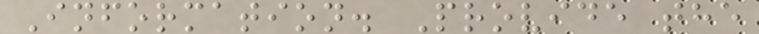Information. Provide the
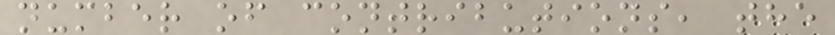number of contributions, the
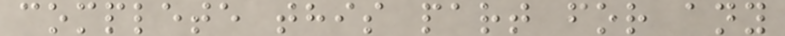complete this part for any
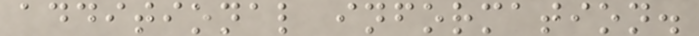additional information.
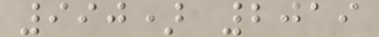990) 2019
